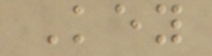Key
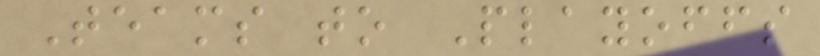Teams to Playoffs
